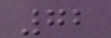72
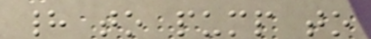had to pump to
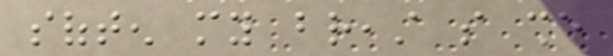soften my breast so she
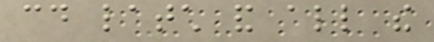could latch and all the
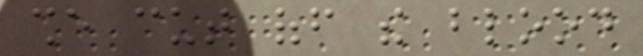she cut off the blood
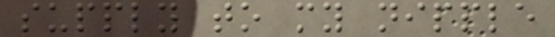supply to my nipple
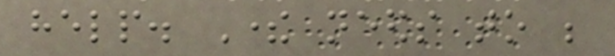help. There needs to be
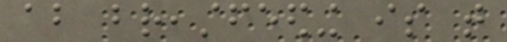about breastfeeding is that
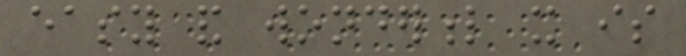easy and wonderful it is
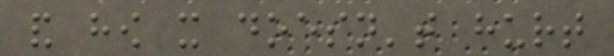and how it doesn't hurt
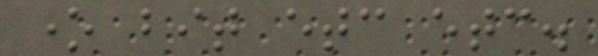one bit etc etc.
